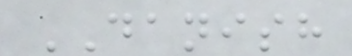DANISH
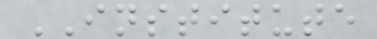INSTITUTE
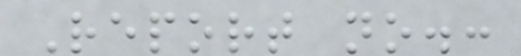Report no.:
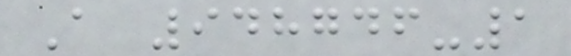A 948746-1
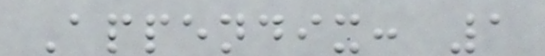Appendix: 1
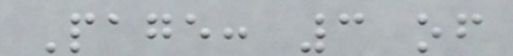Page: 3 of
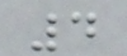4
